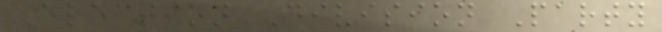Election Division Party
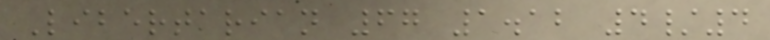Libertarian 67 1.12 4/4
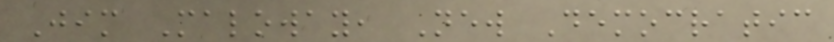Jim Maloway, New Democratic
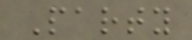Party
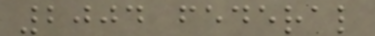2004 federal
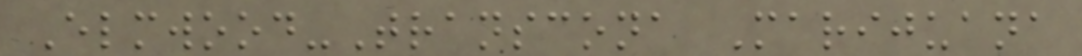Elmwood-Transcona Marijuana
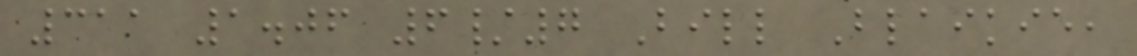311 1.06 6/7 Bill Blaikie,
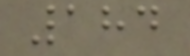184
